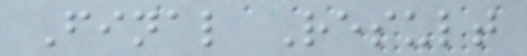Final Result
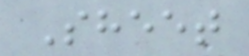Sheet
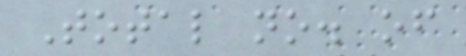Total no. of
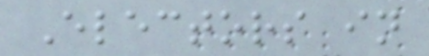Electors in
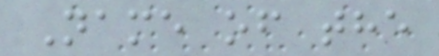Name of the
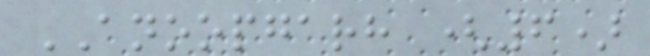ANOOPGARH (6)
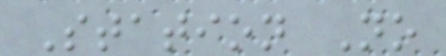Station No
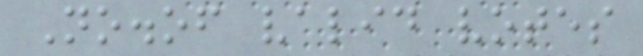No.of valid votes
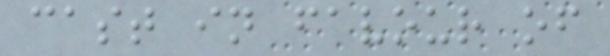cast in favour of
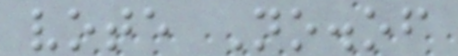vote No.of
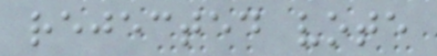rejected vote
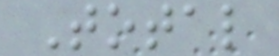Total
